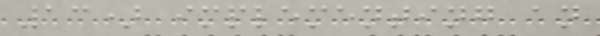13) implementing an
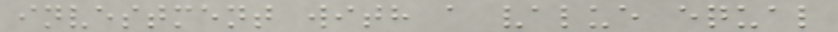investment with a value equal
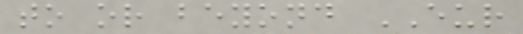to or beyond EUR
